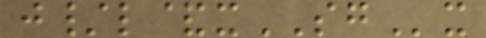j/l&xSGx
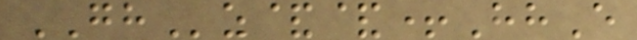GHz&&+HhE
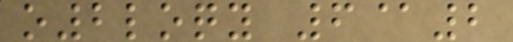o2loqy 6@2
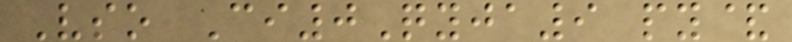Vso Ci0Qyja9 py&
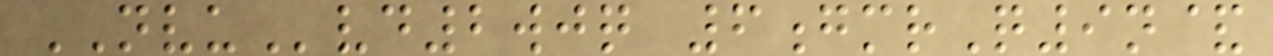NVUvd2wjq 6gmrQ9n&
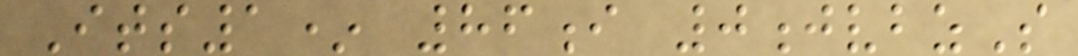Its1* 86i 0jvbzS
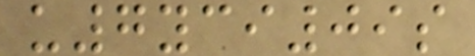u7yci09s
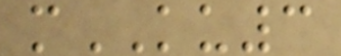mKU3
